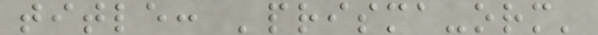title: 'prisma-orm'
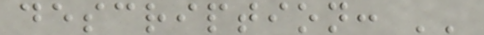description: ''
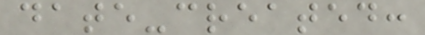date-created:
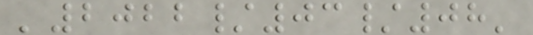'2022/03/08'
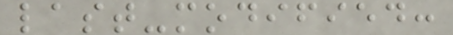last-modified:
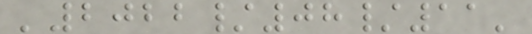'2022/08/11'
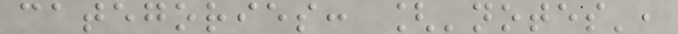categories: ['notes',
